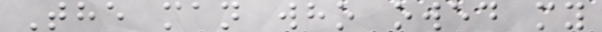The man who owed my
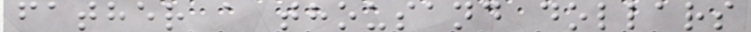father a thousand dollars
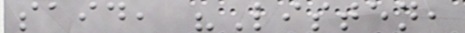said, "Listen,
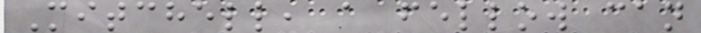Mitchell, a fellow can
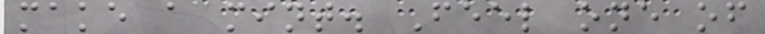make a mint. Feel one of
